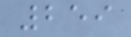259
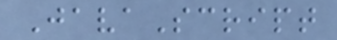JavaScript
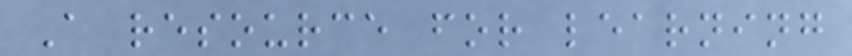A resource for learning
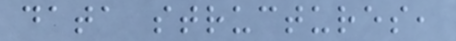data structures,
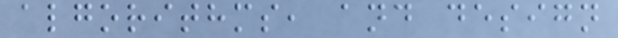algorithms, and design
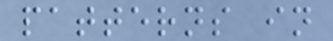patterns in
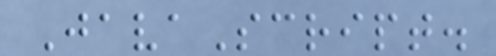JavaScript.
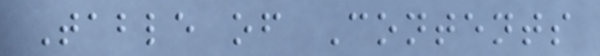Table of Contents
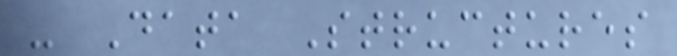- Data Structures
